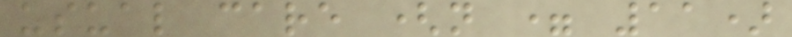usual care (n = 11)
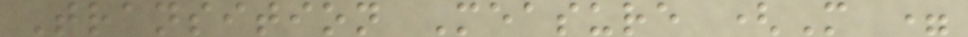Transition Measure (M =
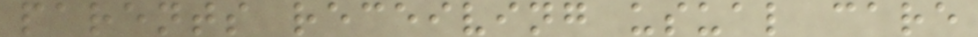parents receiving usual care
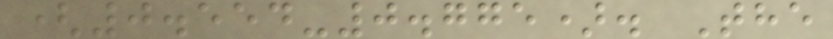(0.554-0.775). The
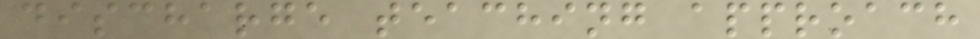discharge teaching approach
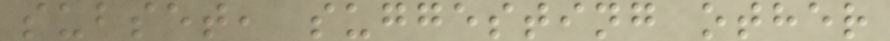subset, suggesting other
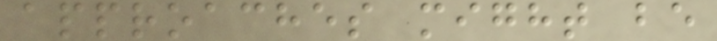approaches might be
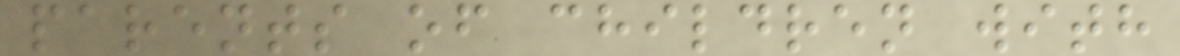parents of children with
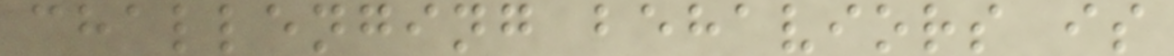challenging behaviors is
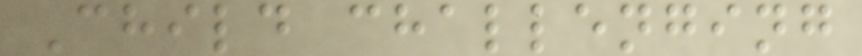Child challenging
